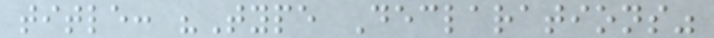title: "Type Declarations"
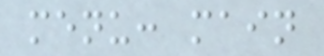menu: main
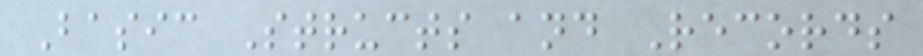Basic Structs and Records
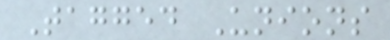Tagged Unions
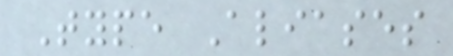Type Aliases
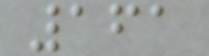161
